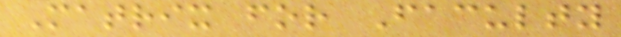Matrix for Faculty
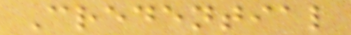Credential
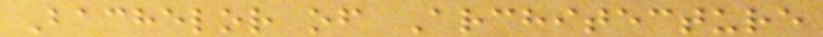Bachelor of Architecture
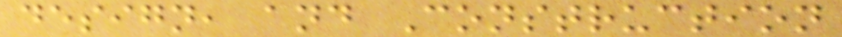design, and Construction
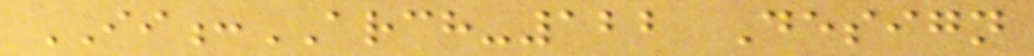II:ARCH-122 Design
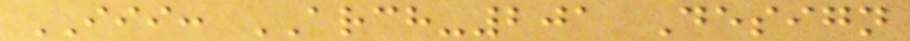III: ARCH-201 Design
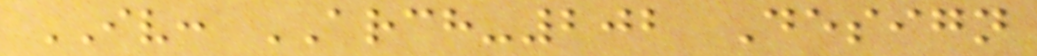IV: ARCH-202 Design
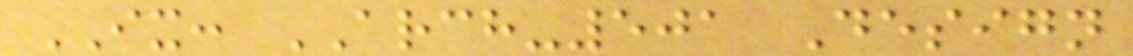IX: ARCH-501 Design
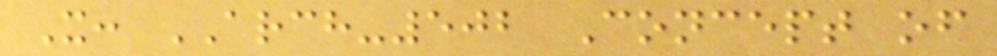X: ARCH-502 Concept of
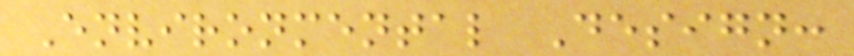Environmental Design:
